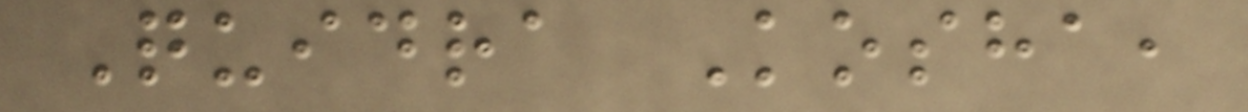Quidra Kosha,
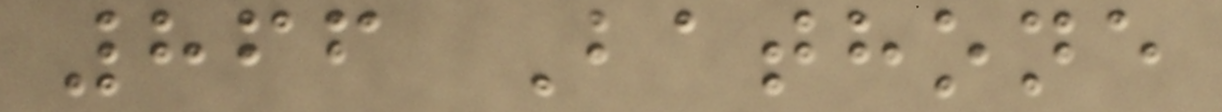866 Bathone
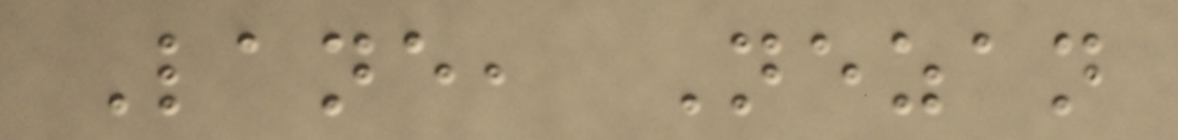Lane, Nezan
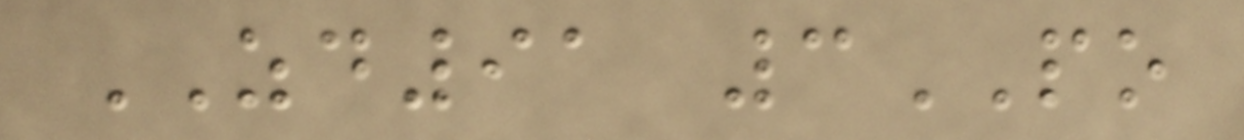ZD91 3PO
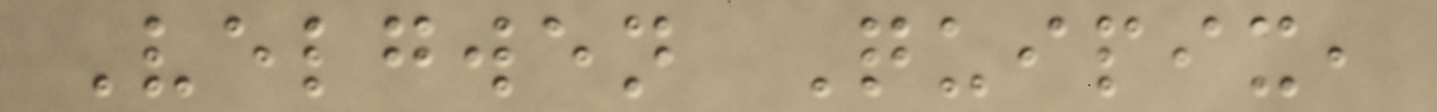Velgwen Quipix,
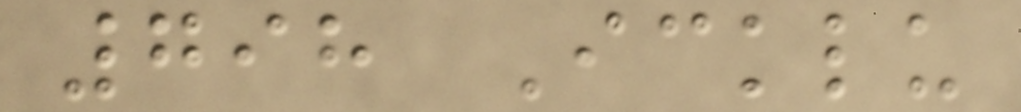798 Icklu
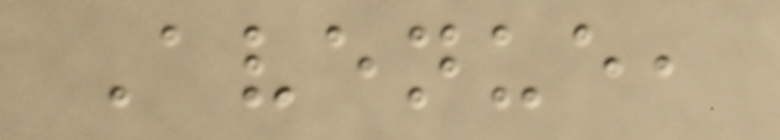Avenue,
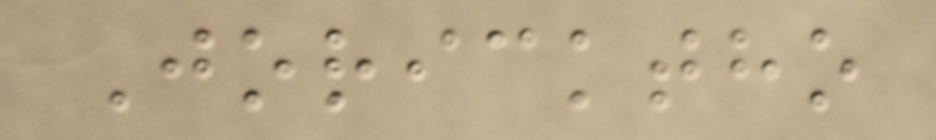Joricktho
